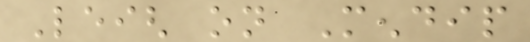Leigh on Mendip
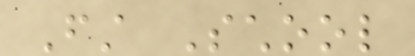First School
